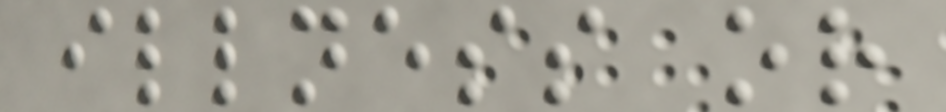illness or
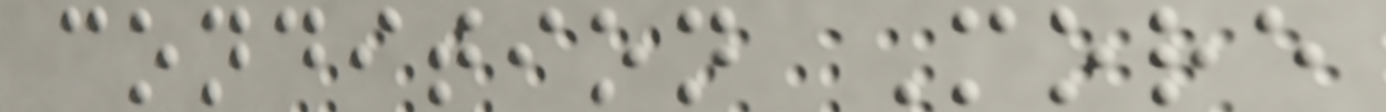condition More
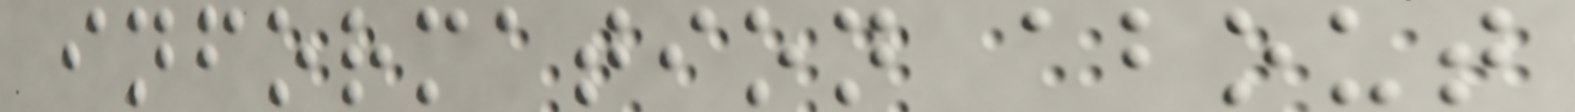information about
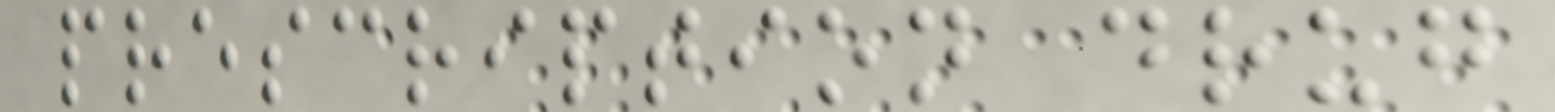prescription drug
